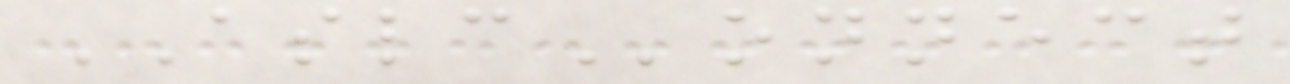ASLConnect
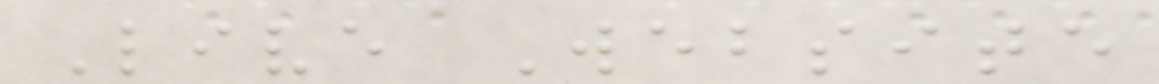Live Website
